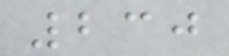230
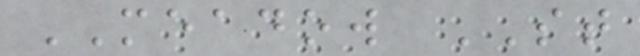MEADOW ST
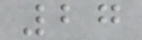27
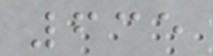635
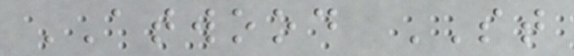ATWOOD ST
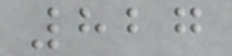827
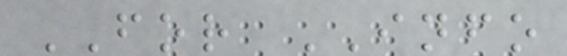FOR INFO
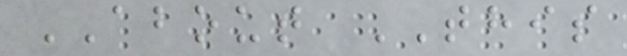ABOUT THIS
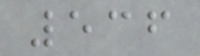536
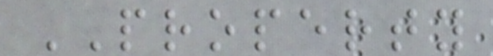PROPERTY
